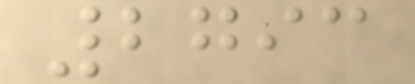2793
